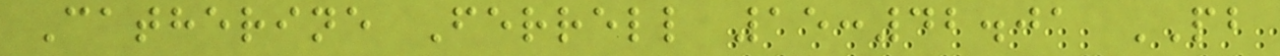Catherine Ferrell 15:42.01 PB
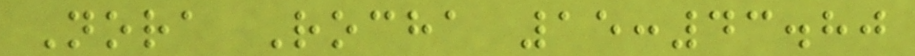Nora Rocha 15:43.80
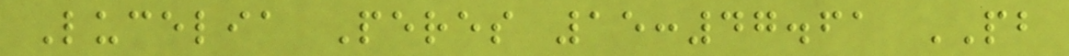Lucelia Peres 15:47.61 PB
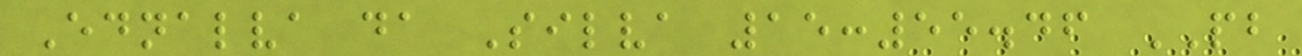Ednalva da Silva 15:55.46 PB
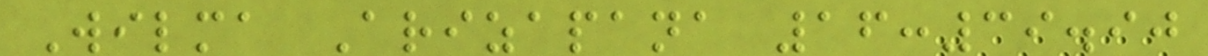Wilma Arizapana 16:39.90
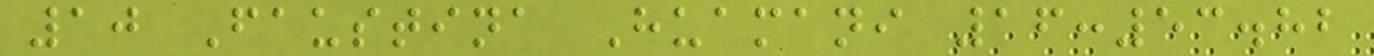10 Faustina Huamani 16:53.82
